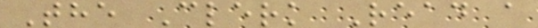The Clerk Read a
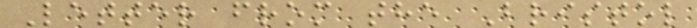Letter from the Bristol
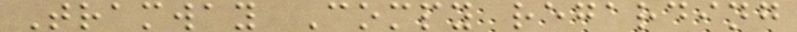Tramway Compy regarding
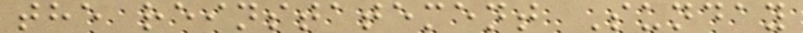the reinstatement Sunday
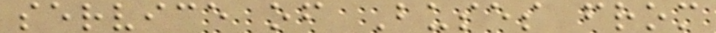service of Buses from
